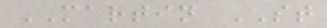MARTIN ST
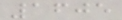1605
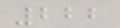222
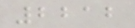2212
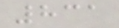831
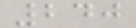240
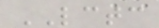LCTC
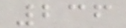236
